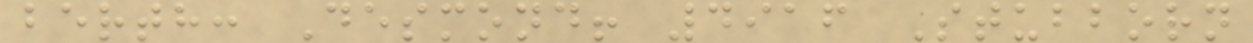berth: Desmond! 4916 Stubborn
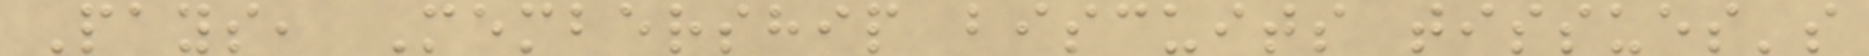Pays, Membership biscuits tissues's
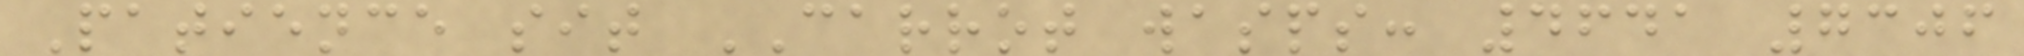Patience sit CARROT wasps: 4641 7306
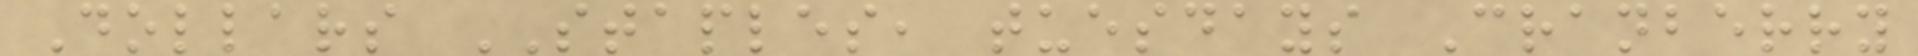Dollars STAPLES, tuesdays Cranberry
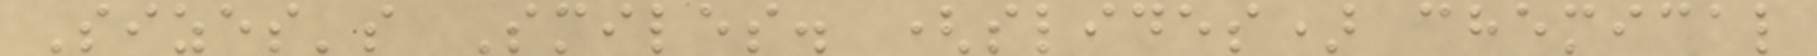Sizes's Smiles. (slides) chemical
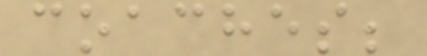coaches;
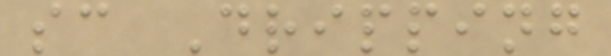sc Dripping
